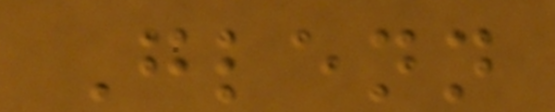Glenn
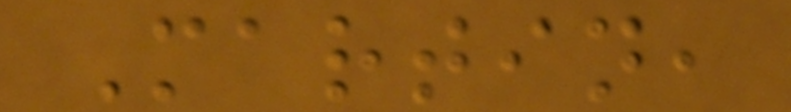Martin,
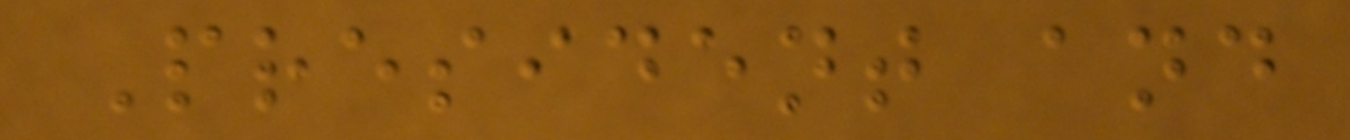President and
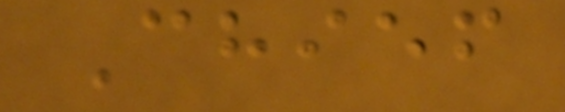Chief
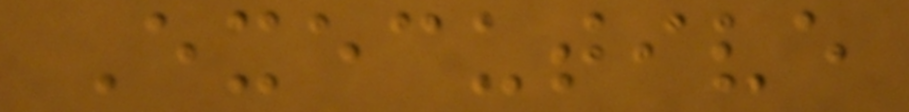Executive
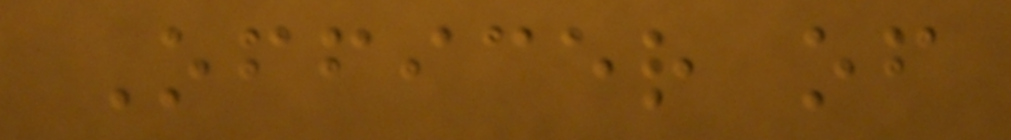Officer of
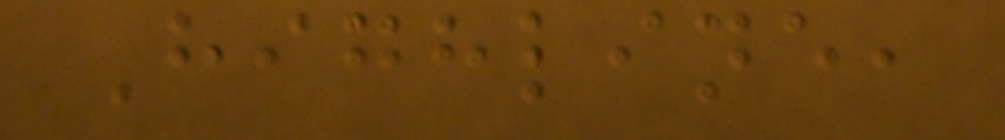Highline,
